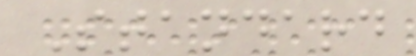Standard
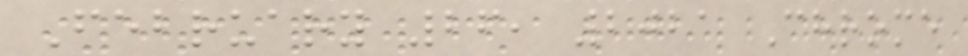February 26, 2021 Chrome
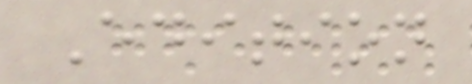Edition
